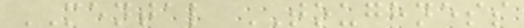MENTAL TOUGHNESS
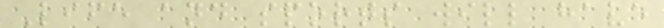Life and sports will have
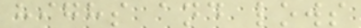highs and lows
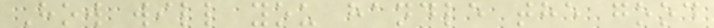How will you handle the good
